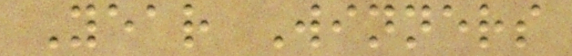Year Winners
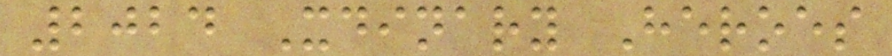2024 Xdinary Heroes
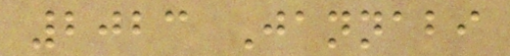2023 Jannabi
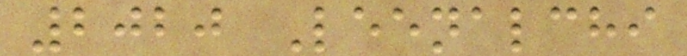2020 Leenalchi
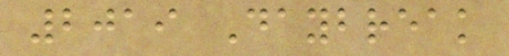2019 Daybreak
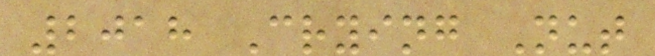2018 Crying Nut
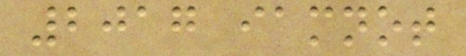2017 iamnot
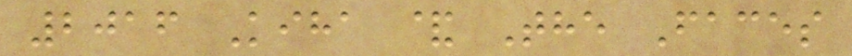2016 Kiha & The Faces
